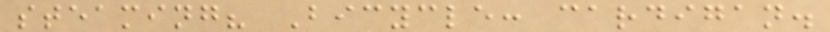steaming? Bicycle: cardigan.
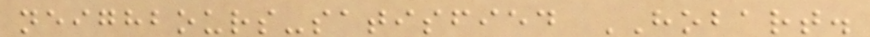neighbours-satisfied HOBART.
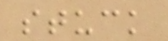stuck
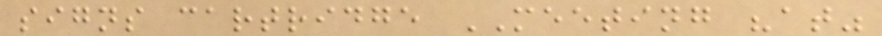signs cartridge MEETING "at"
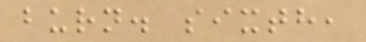burn. sixth,
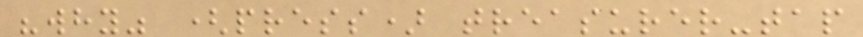"why" (press) treasurer-tap
